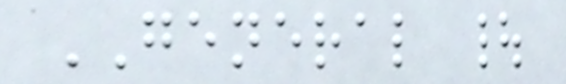GENERAL |
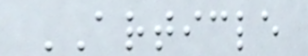ARTICLE
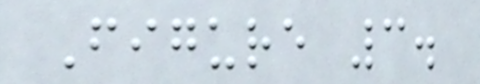Figure 3.
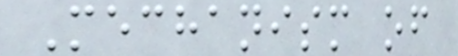Mechanism of
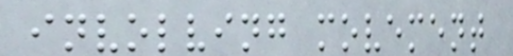involving movement
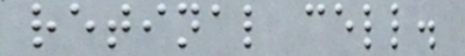retinal cell.
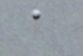a
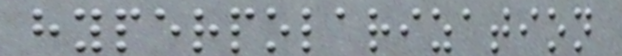hyperpolarization
